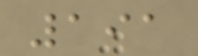191
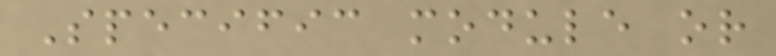Specific module or
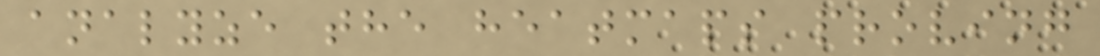analyze the heatmaps proving
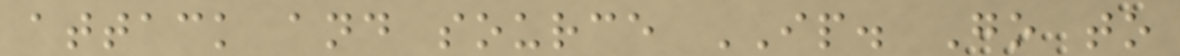attack and source IP. Go to
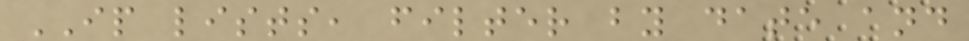IP lists, filter by date and
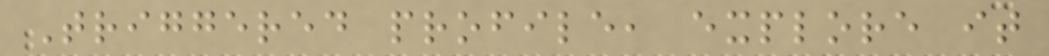Triggered profile, explore it
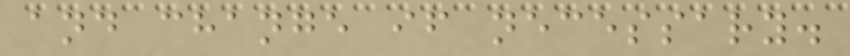and change if necessary.
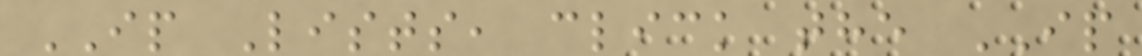IP Lists, click the IP
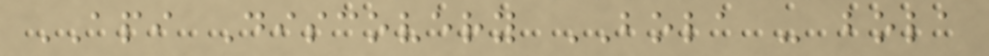API Discovery BOLA - bola
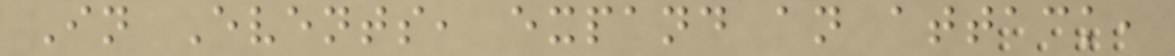In Events, expand an attack,
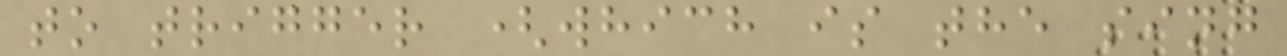to trigger (which is the sing
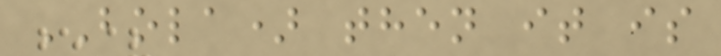BOLA) then it is
